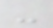-
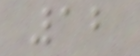12
